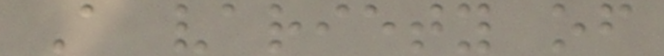A variety of
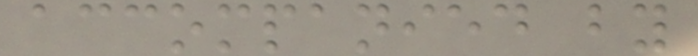accompanied by
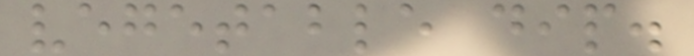vegetable dip.
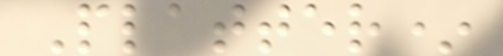Platter*
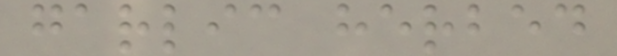garlic herbed
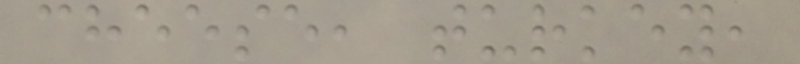cheese, turkey,
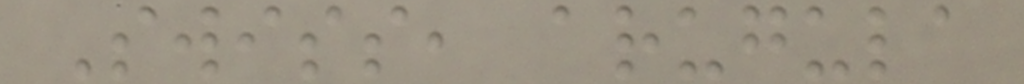Swiss, arugula
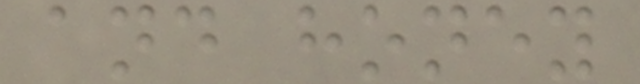and honey
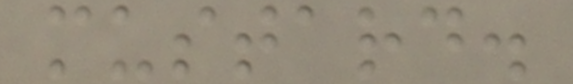mustard.
